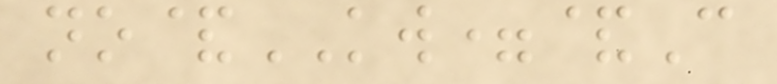no&KW=&C
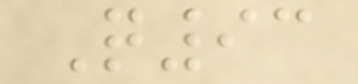Q93
